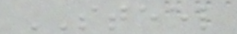STEEL
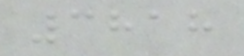3818
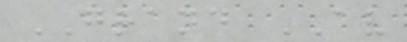GRAND AV
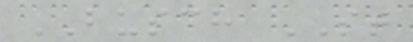BUSCH ST
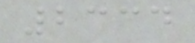2334
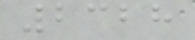2328
